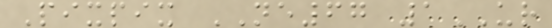Pixpix NE67 1UR
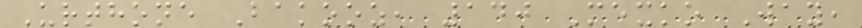Urthone Bakooz, 140 Mexko Way,
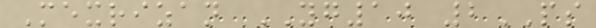Mexrizan YG10 2PS
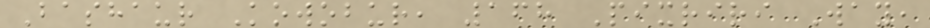Bashaur Kowobur, 168 Pixriri Way,
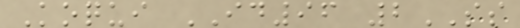Koqui ID96 2SS
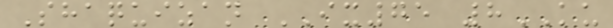Shaquizan IX75 8KU
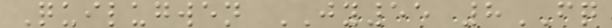Quilugwen JY55 8FQ
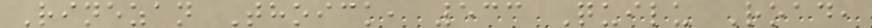Rinezan Thoick, 533 Quilu Road,
